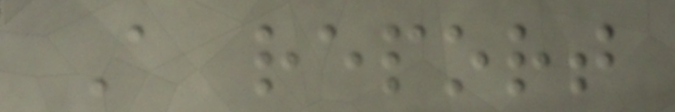A report
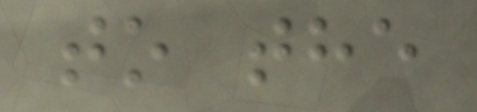to the
